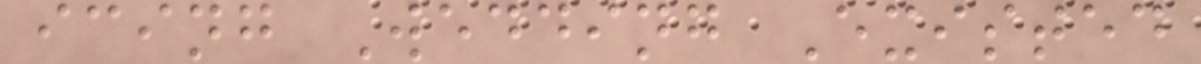icing Wedding Existed
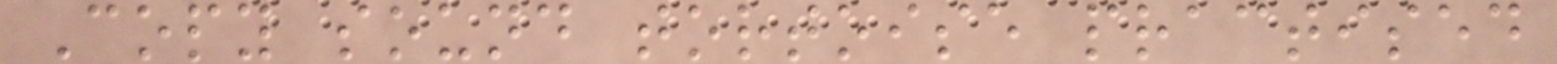Copy sound tortoise practised
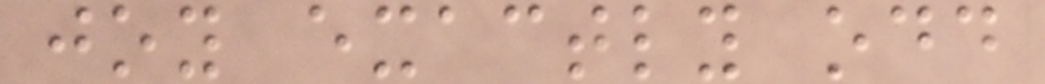joy exactly odd
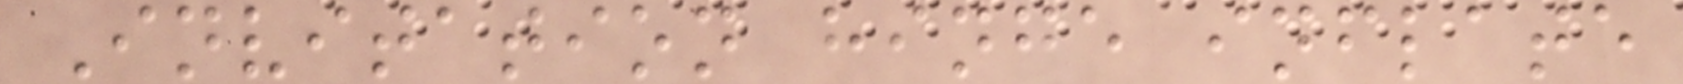Invitation hinge inflate
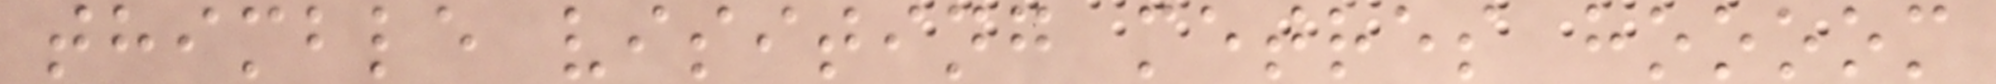thimble visiting metres hoooom
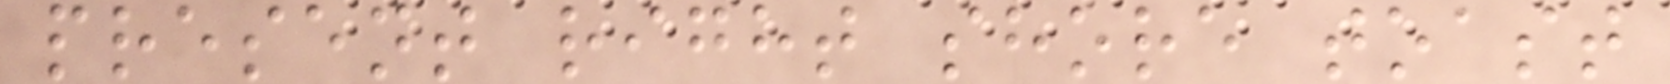present right shore toast
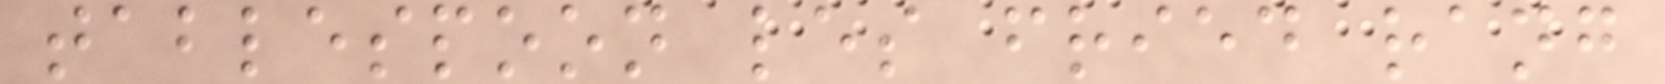tablespoon les fried rang
